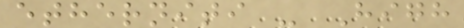etherniti - High
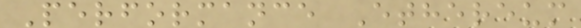Performance Ethereum
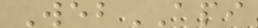WebAPI
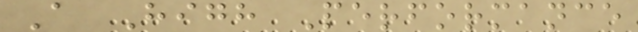A High Performance
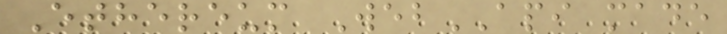Ethereum WebAPI made
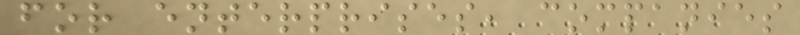for enterprises, companies
